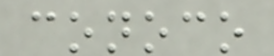conoco
